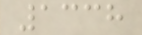1338
